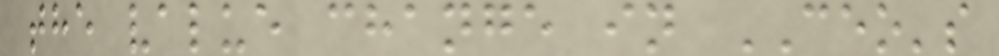the value change in CEO's
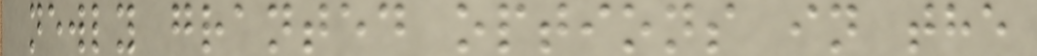newly granted options in the
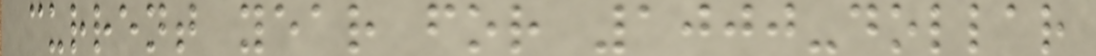current year for 1000-dollar
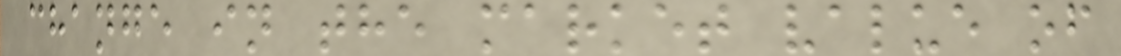change in the market value of
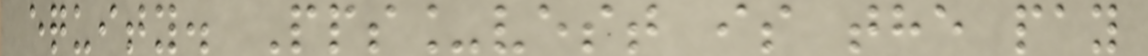equity. Pps_vest is the pay
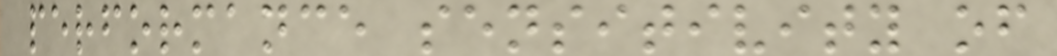performance sensitivity of
